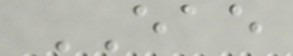EAE
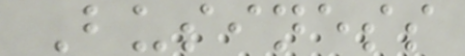Business
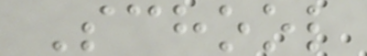School
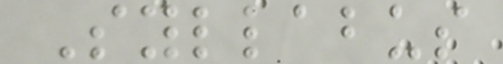Syllabus
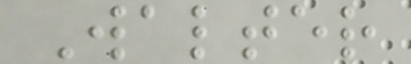Walter
